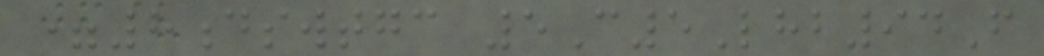=8dswtgc 5C5Lhb94F
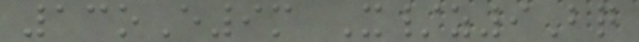13oE9m X/z9Bq
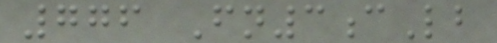776 Fn3cLb
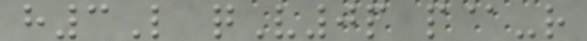h3L qV0p p@-r
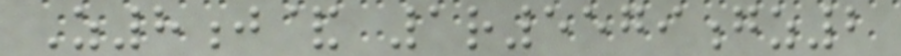Z8j& 1r5579gz2
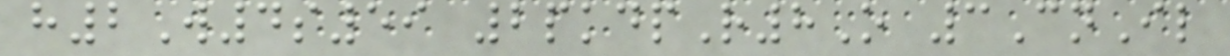h2W4s59 2pkdpR8O 3CnIl
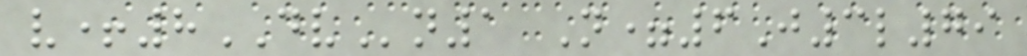v+8DVn1 N=6J3l79
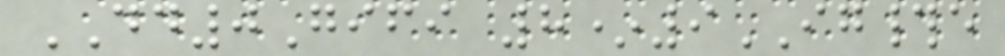DD0Gifi 8*9IG#e
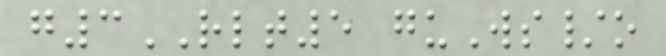g3RLT5 guWs/o
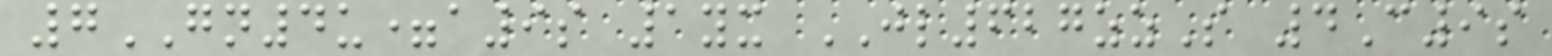7GN4u=a9s 1yx JL627zzS 4C9s
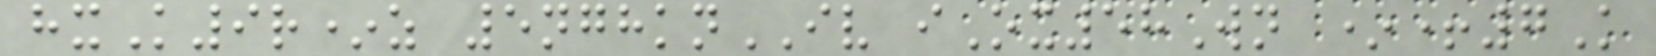hxK9r*z 5nghknIV iOx58Wn *+7K
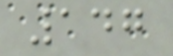147
